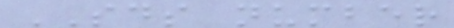SDS number
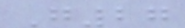G27
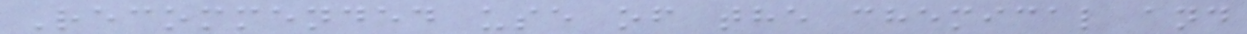Recommended use of the chemical and
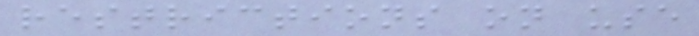restrictions on use
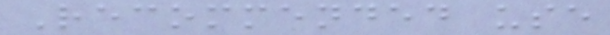Recommended use
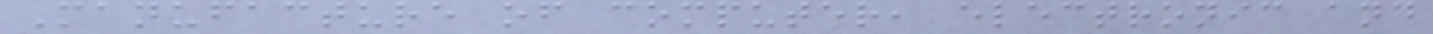Manufacture of computer, electronic and
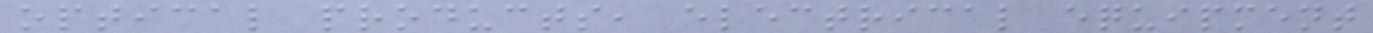optical products, electrical equipment
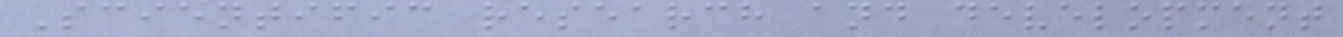Scientific research and development
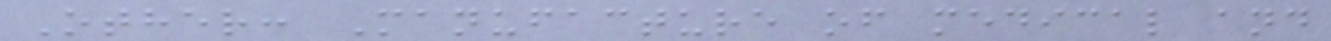Other: Manufacture of medical and
